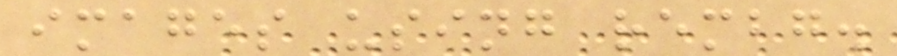images using rembg.
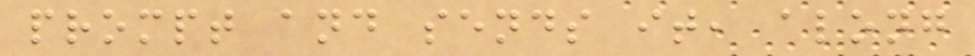prompt and sends it, along
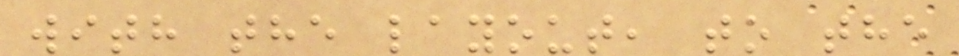with the layout, to the
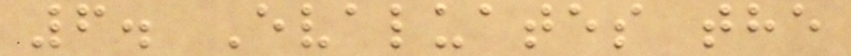6. Evaluates the
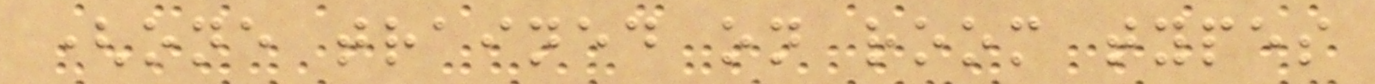(one trained on room types
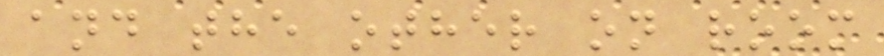and the other on room
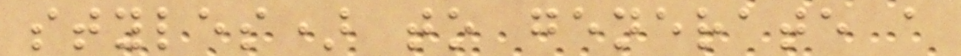styles) to generate a
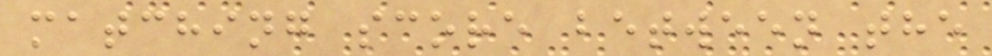matching score between the
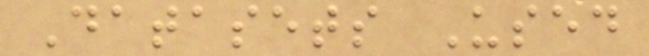Datasets Used
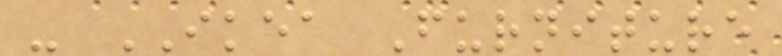- IKEA Furniture
